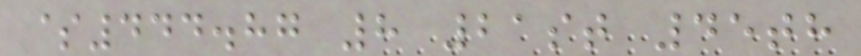$444.87 8 21st 45th
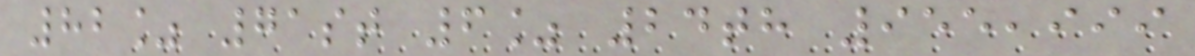82% 71st 6% 24th 955,999
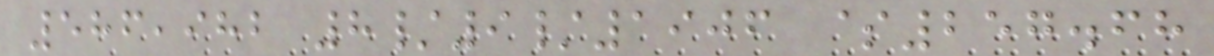586,982 8/9/1906 $257.68
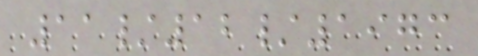11/12/1973
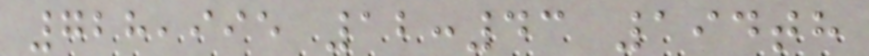728,995 12:43 194th
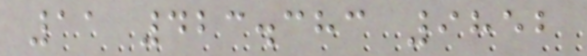11 423.383 9852
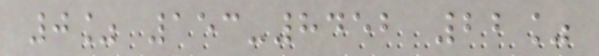0% 153-8452 22%
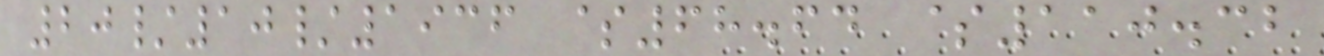20/10/1936 $68.64 $110.32
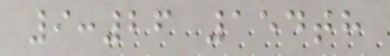9:26 154th
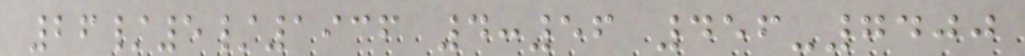26/5/1936 4:56 456-7400
